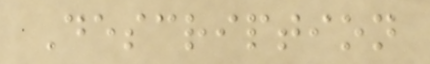Description
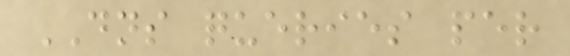DNS queries per
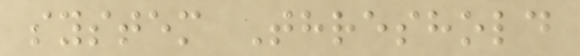system Threshold
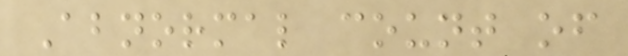Abnormal count of
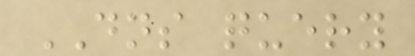DNS query
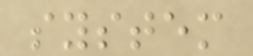system
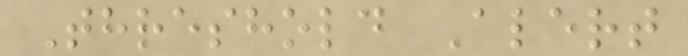Threshold Alert
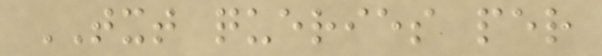TXT queries per
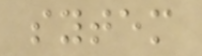sytem
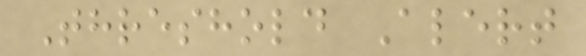Threshold Alert
